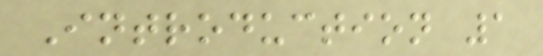Introduction 1
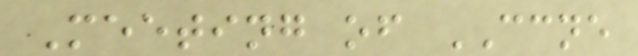Meeting of CCNE
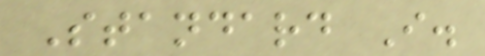Standard I.
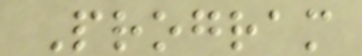Program
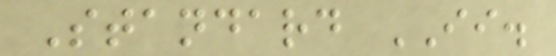Standard II.
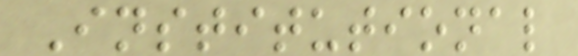Institutional
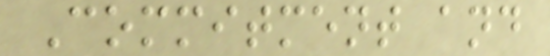Commitment and
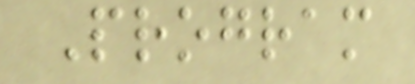Program
